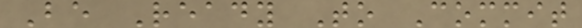Be Ready To Commit
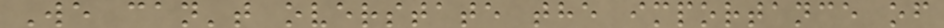We can't overstate the importance of
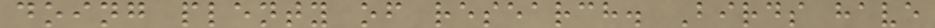doing plenty of research. Birds have
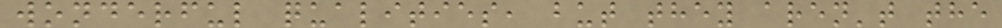wonderful qualities, but they aren't the
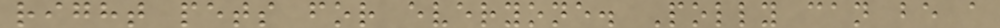right pets for everyone. Polly can be a
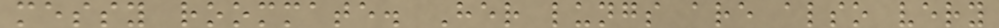messy roommate. Her lungs are also very
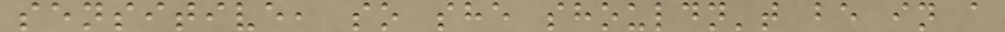sensitive, so she shouldn't be in a
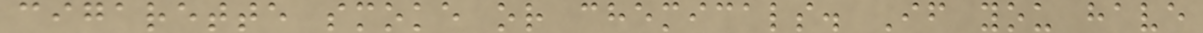cigarette smoke or chemicals. If you have
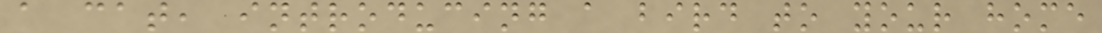a cat, introducing a bird to your home
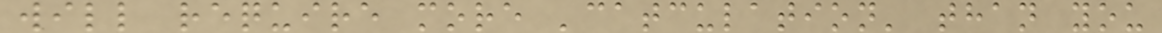will require more 'catculation' than you
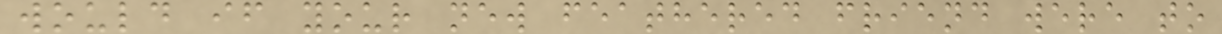would if your new feathered friend were to
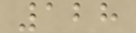128
